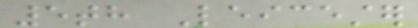5th Leicester
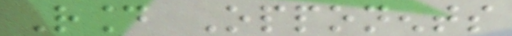Round Opponents
